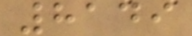8149
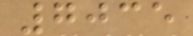7035
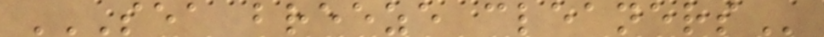SEA BREEZE CLEANERS
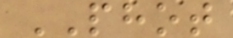PHOT
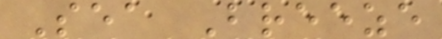Sea Breeze
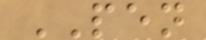PEN
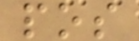pos
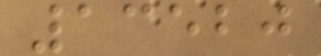13520
